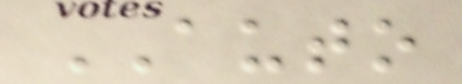AUTO
